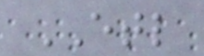ETL
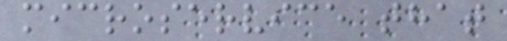microservice that
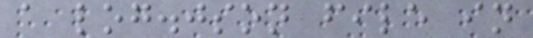a log.json file in
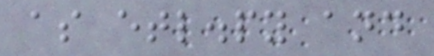as etl.py and
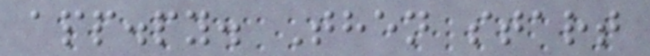app.py. Then start
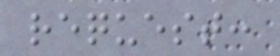request:
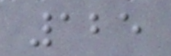125
